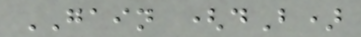GAIN (dB)
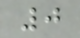0
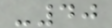-40
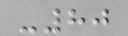-80
